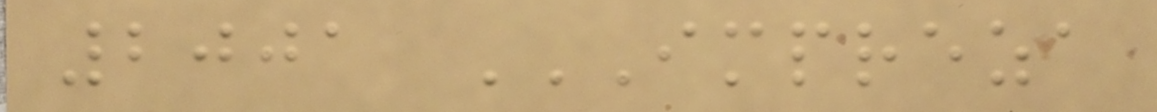2001 IMPREZA
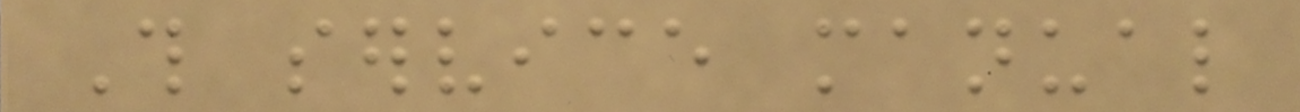This service manual
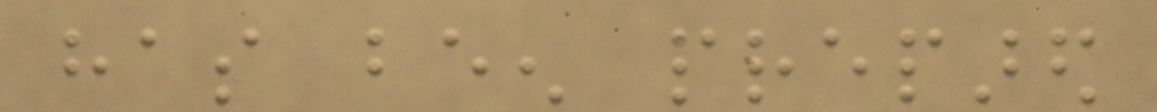has been prepared
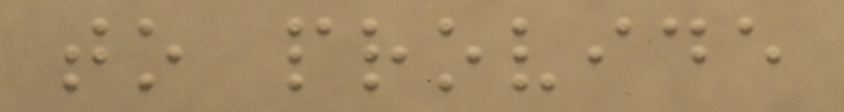to provide
